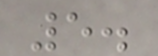5.
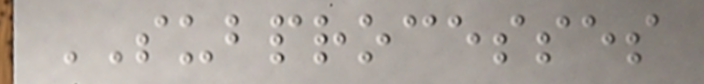SUBPROCESSES
